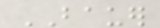BAUER
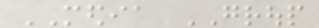MEDIA GROUP
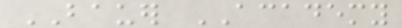BAUER ACADEMY
